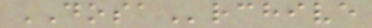DOSArchive
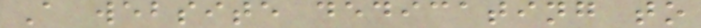A website dedicating to
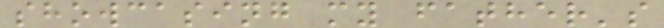showcasing my father's
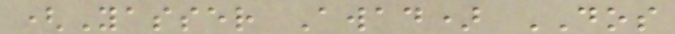(Yasser Awad) DOS
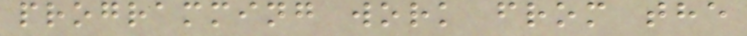programming work from the
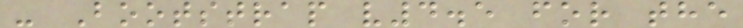- Bootstrap v4.5 for the
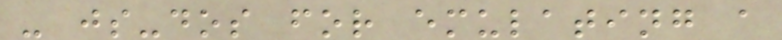- js-dos for emulating a
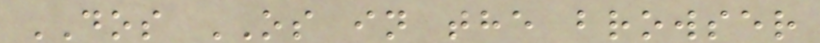DOS OS in the browser
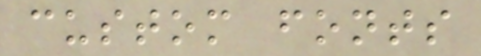custom fonts
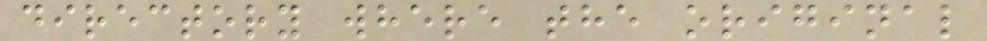directory where the original
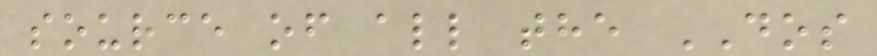source of all the DOS
